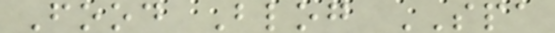Food Blog SPA
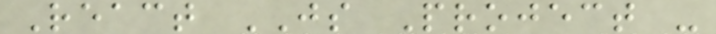React JS Project -
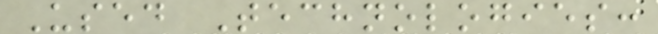Used Technologies:
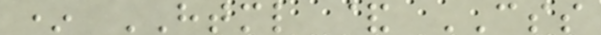* HTML & CSS
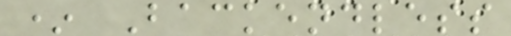* Backendless
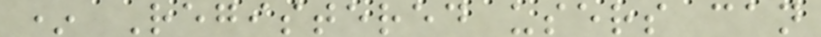* Registered users can
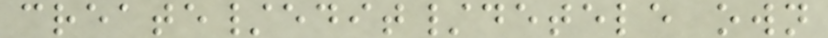create/edit/detele own
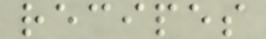recipes
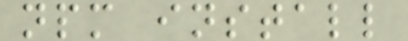npm install
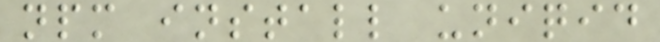npm install uniqid
